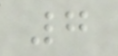7
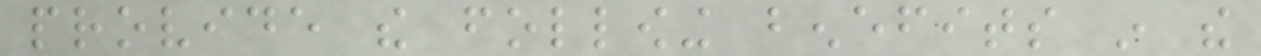provide the following benefits in the
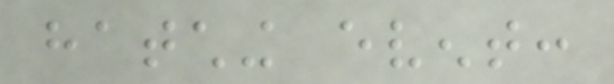hatching event:
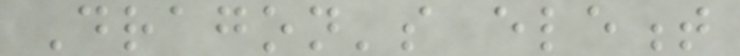Dragon's element
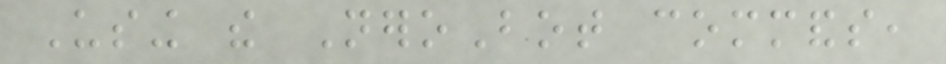Using the NeroBot commands,
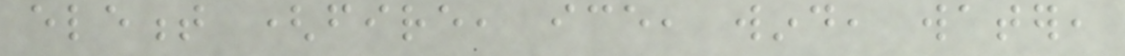element (fire, ice, wind, water,
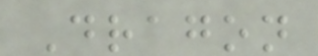Dragon
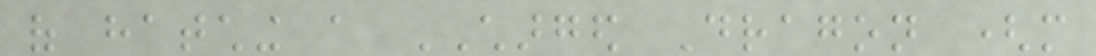of hatching a CHARGED Dragon (more
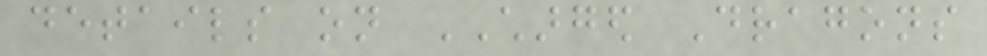details on CHARGED Dragons
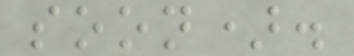soon).
